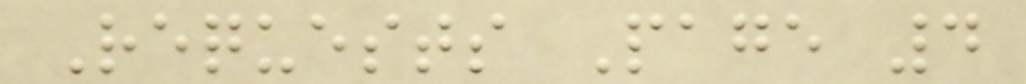Requests Page 4
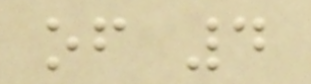of 4
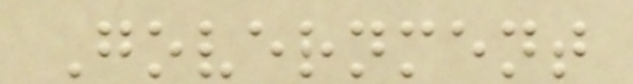Government
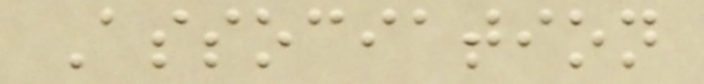Association
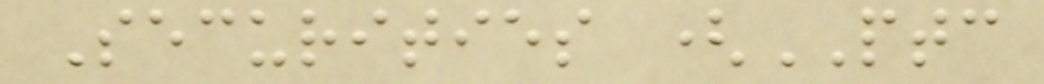Securities (PTC
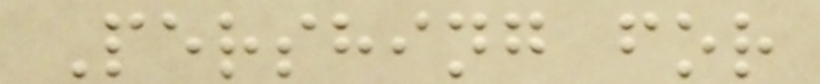Pershing for
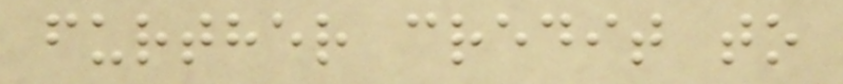further credit to
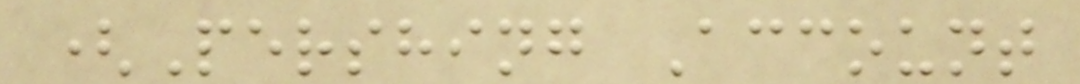(Pershing Account
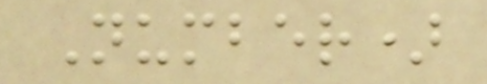Number)
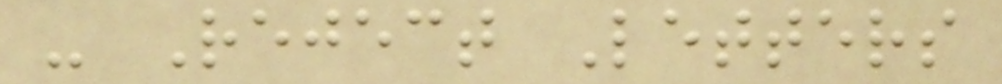- Reject Letters
